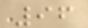96
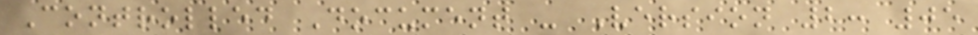Controlled Document - Version 2: 05
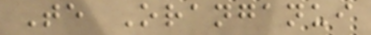Te Oranganui
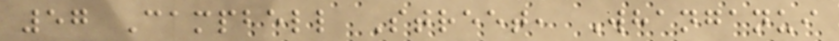57 Campbell Street, Whanganui
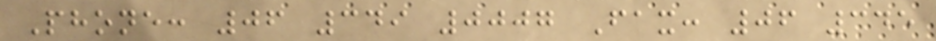Phone: 06 349 0007 Fax: 06 345
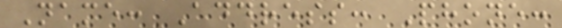Name: Address: Phone:
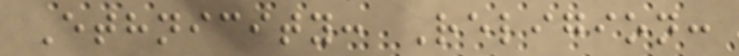Ethnicity: Religion:
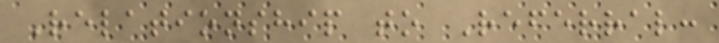Relationship to Referral:
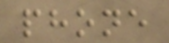phone
